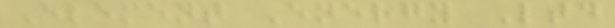Element Energy Ltd
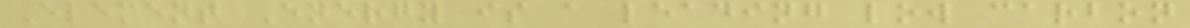Element Energy is a leading low carbon
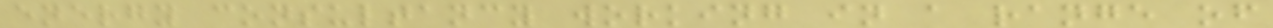energy consultancy working in a range of
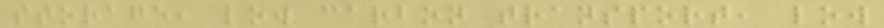storage, low carbon transport, low
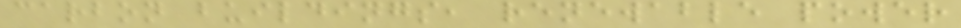carbon buildings, renewable power
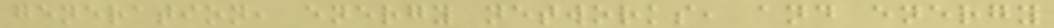generation, energy networks, and energy
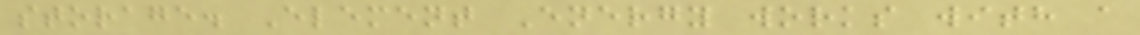storage. Element Energy works with a
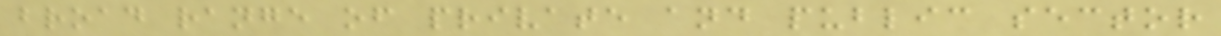broad range of private and public sector
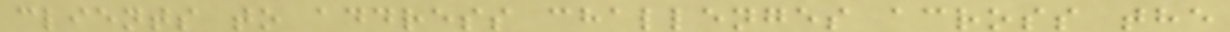clients to address challenges across the
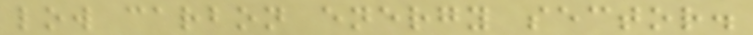low carbon energy sector.
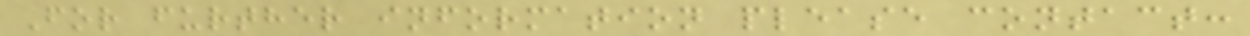For further information please contact:
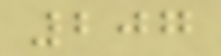207
